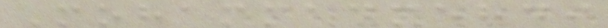Mohammadmehdi
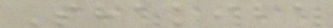Shakiba
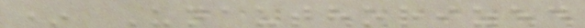* Unauthorized
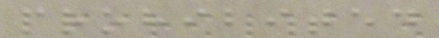prohibited
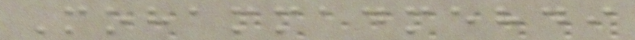Mohammadmehdi
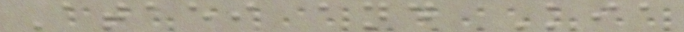Ataei and Kia
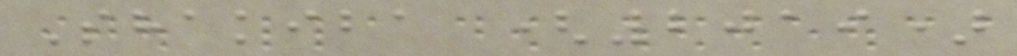Shakiba (2019)
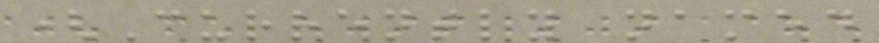(Currently named
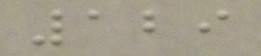129
